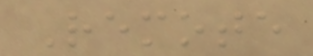Remote
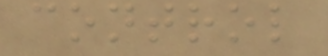control
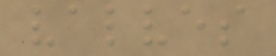valves
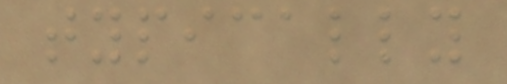typically
